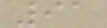91
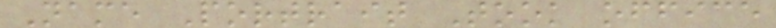Name Portrait Took office
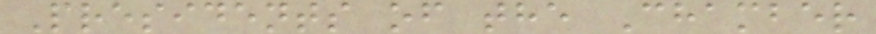Presidents of the Chamber
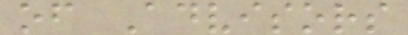of Advisors
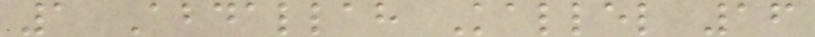1 Abdallah Kallel 16
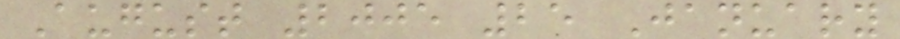August 2005 25 January
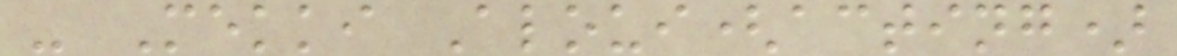- Mekki Aloui(acting)
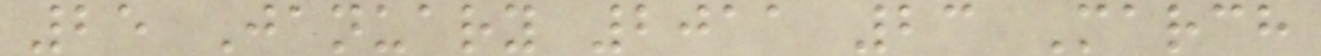25 January 2011 23 March
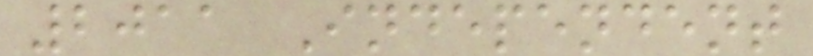2011 Independent
